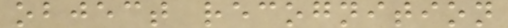object recognition
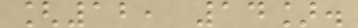[12, 14].
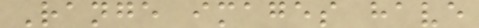Range images have
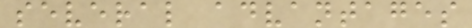several advantages
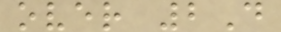over 2D
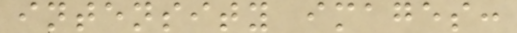intensity images:
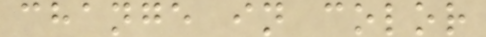change in color
